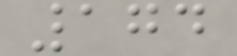174
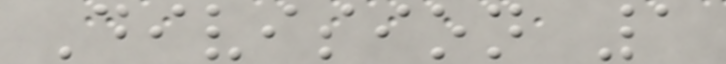Division 1
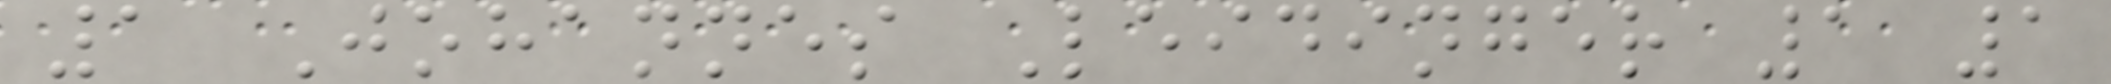1 Johannes Leidinger 1 1
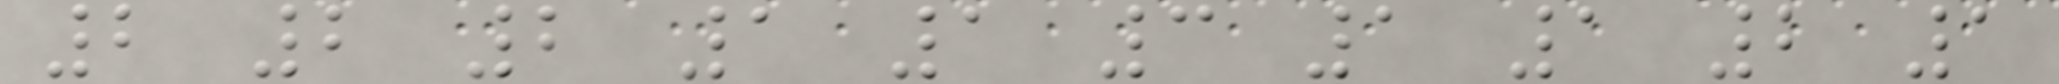2 2 2 1 1 3 1 1 2 1
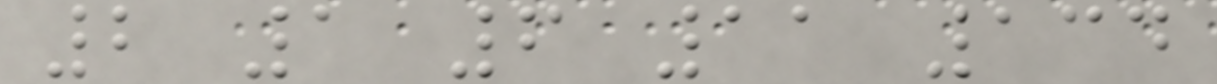2 1 6 11 134
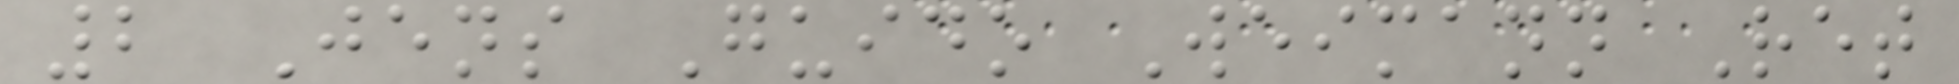2 Jens Guido Weimann Ret
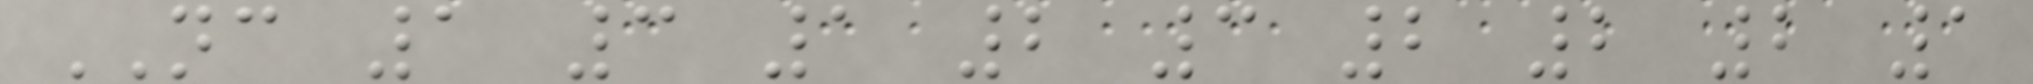NC 1 3 1 2 3 2 2 2 1
